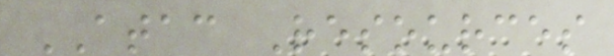ATAC Resources
